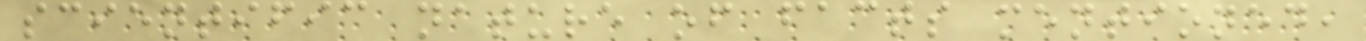scientific nature of facts mentioned,
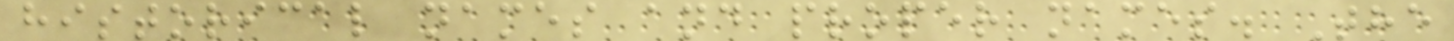historical names and proper names. The
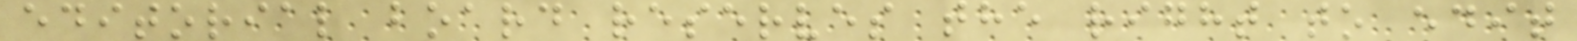editorial board reserves the right to edit
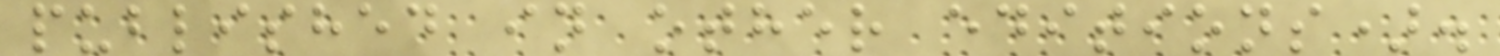published in other editions).
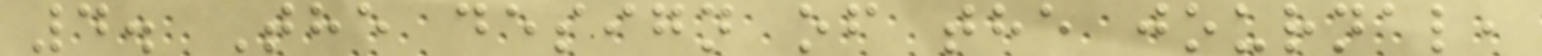4. The design of the journal,
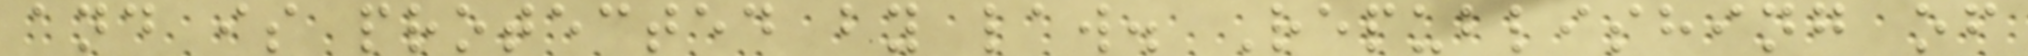and is protected by law. Republishing of
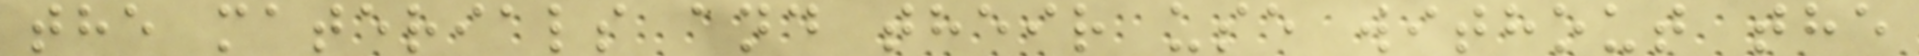the materials and their use without the
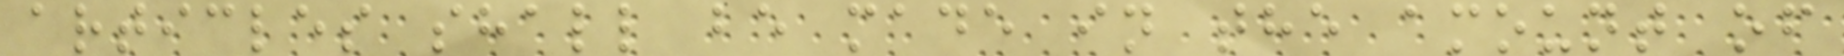articles shall be made in the amount of
